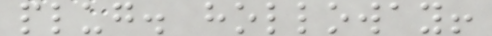plug. holloway!
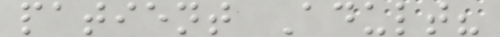patient Adult?
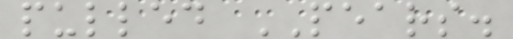pulled PEARS.
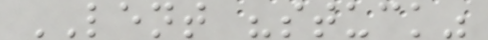LENT "stuck"
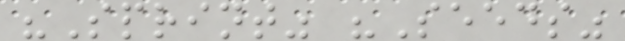"Sprint" "Seeds"
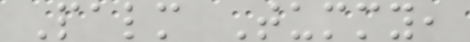Palm Tummy,
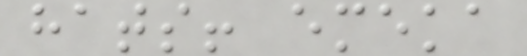hats! emeka
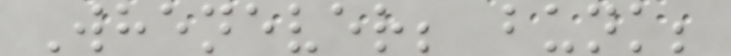Whenever; bunk;
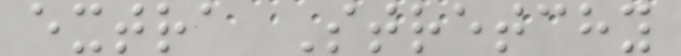extra Stretchy
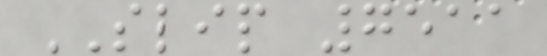SLIP 7511
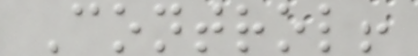Control!
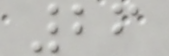26
